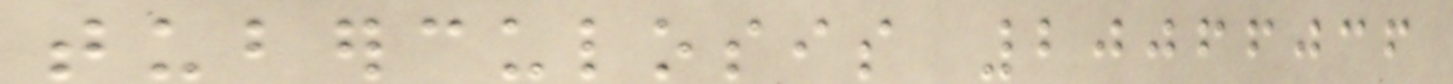tuberculosis 20066036
